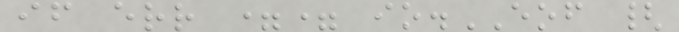if err == io.EOF {
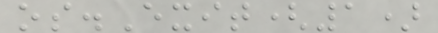os.Exit(1)
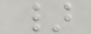}
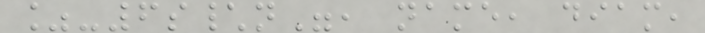%-6s\n", name, diam,
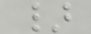}
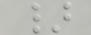}
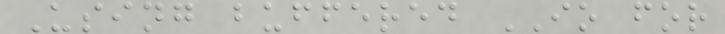Using buffered IO for
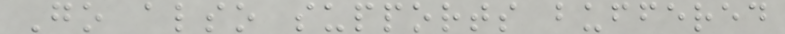Go also supports buffered
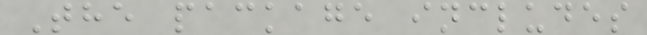The package includes
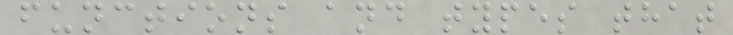functions and types that
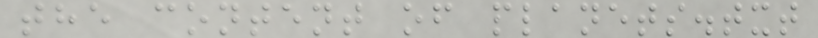the content of planets.txt
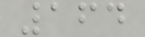164
